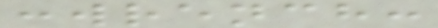:wrench:
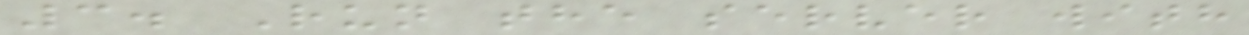3. Run the server with
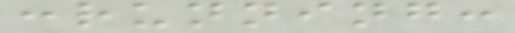:running:
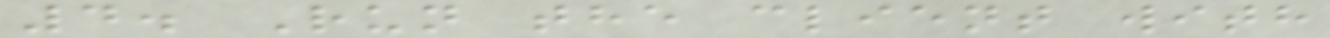4. Run the client with
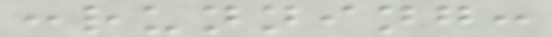:running:
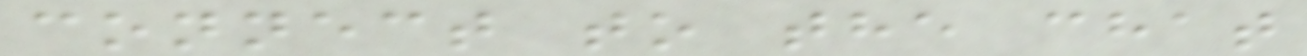connect to the chat
